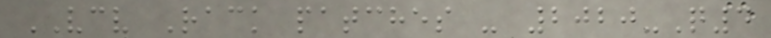VCV Rack patches - 2020-Q4
